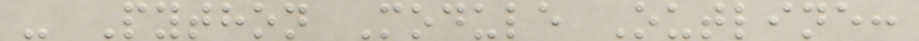- Python Module Outline:
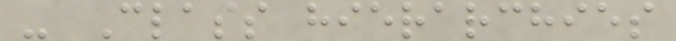- Class hierarchies
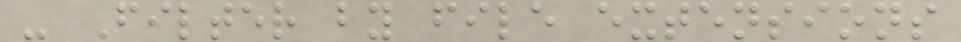- Filter by file extensions
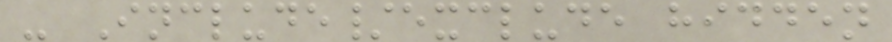- Include/exclude hidden
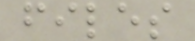files
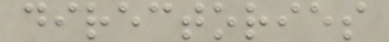directories
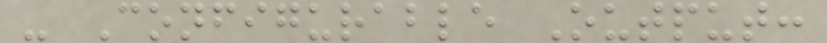- Configurable Output:
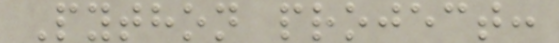Python project:
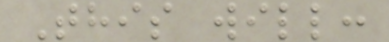This will:
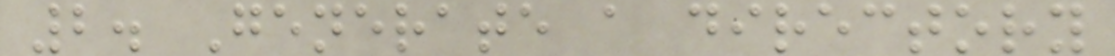2. Generate a directory
